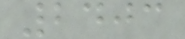2403
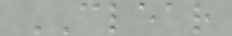CLEAR
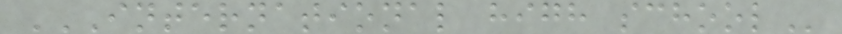INTERNATIONAL HIGH SCHOOL
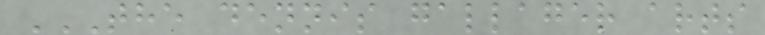THE DENNIS GALLAGER ARTS
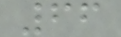66
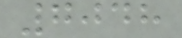7048
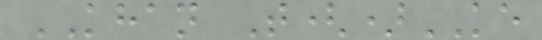KHAN T()KE
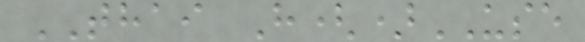THAI H()USE
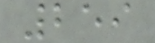259
